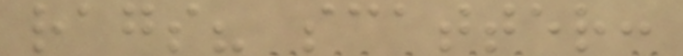rags? scatter:
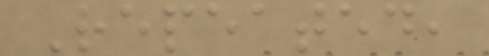Repeated,
